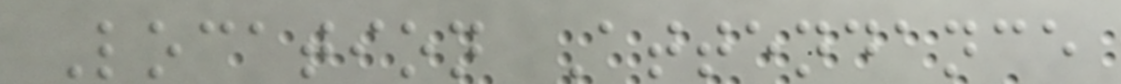Location Attendance
